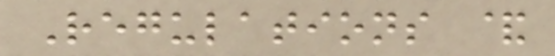Regulations &
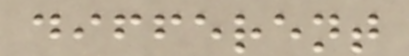different
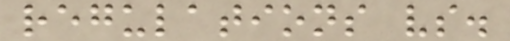regulations vs.
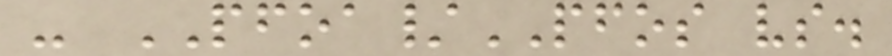- PFOA/PFOS vs.
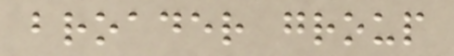broader group
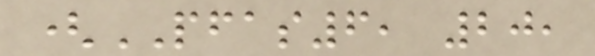(PFAS6, 20,
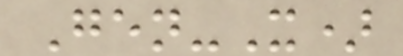Gen-X)
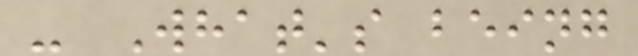- What's being
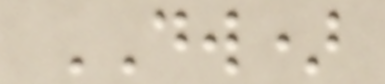DW)
